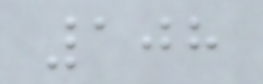108
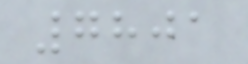7801
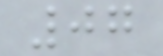07
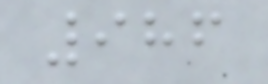986
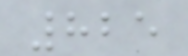825
